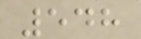548
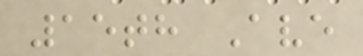15th Ave
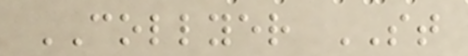COLLYER ST
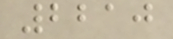2210
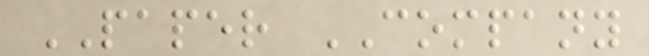PAPER COMPANY
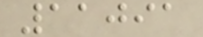11091
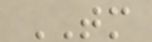TM
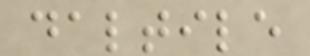daltile
